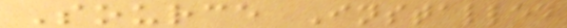Source Installed
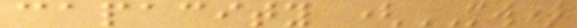capacity (MW)
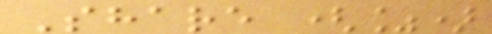Share (%)
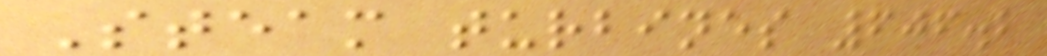Steam turbines 606.2
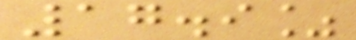17.9%
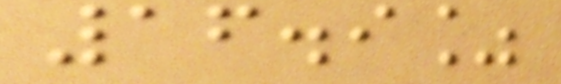16.9%
